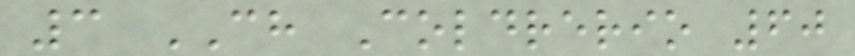3 CH Coldrerio 60
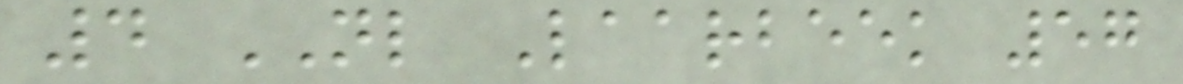4 NL Laarbeek 57
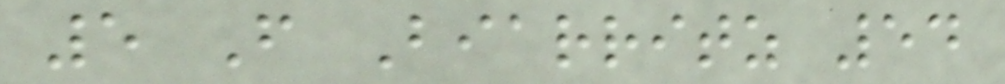5 F Biarritz 54
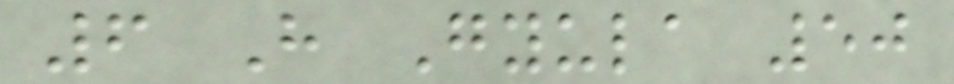6 H Gyula 50
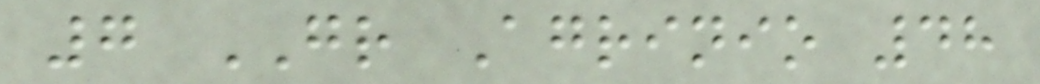7 GR Agrinio 48
